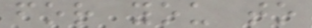for you to
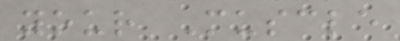your Muscle
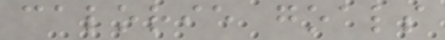calorie goals
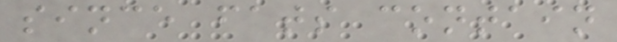since fats contain
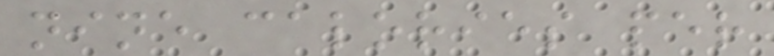nine calories per
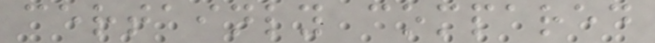certainly compared
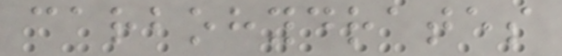carbohydrates
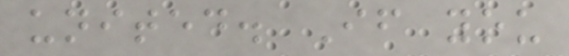united. If you
